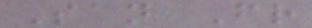San Fr
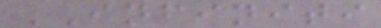INFINITI
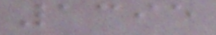1395
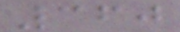360
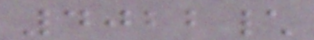4022\
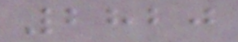2820
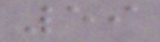59
